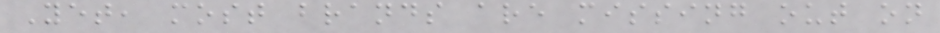Yet, most brands are missing out on
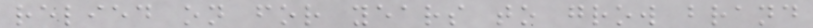relied on for years to grow brand
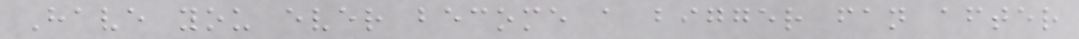Have you ever become a bigger fan after
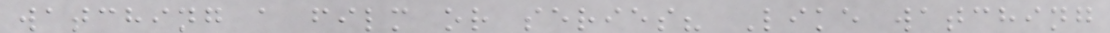watching a film or series? Like watching
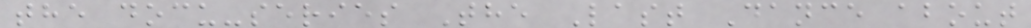the docu-series The Last Dance about
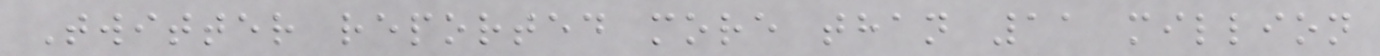Twitter reported more than 11 million
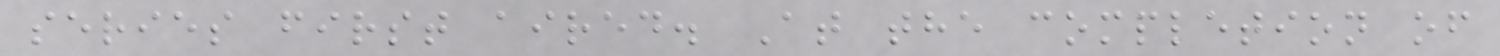series first aired. At the completion of
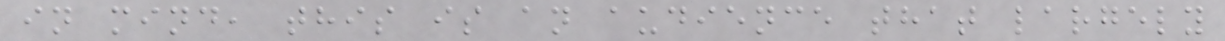in mind, this is an audience that largely
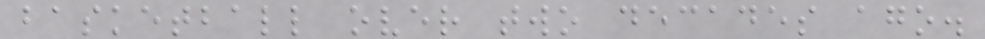basketball over two decades ago.
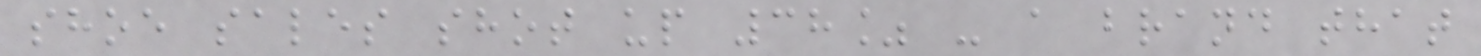shoe sales shot up 38% - a brand that
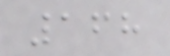168
